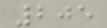205
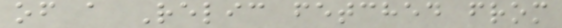of a Relic fetched from
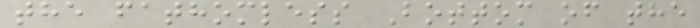the fathomless Bottom of the
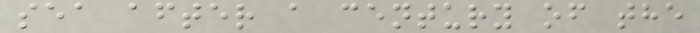sea after a century of the
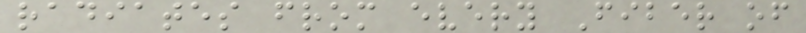radiates from every Fiber of
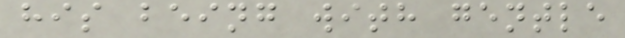his being with gentle
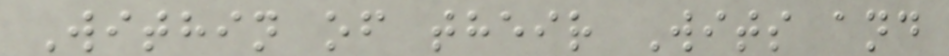Within of their Wits and
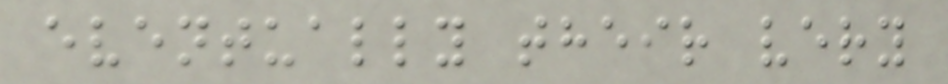eventually their very
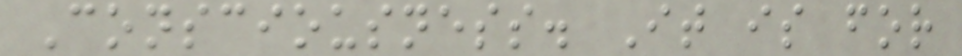Consciousness. It is for
